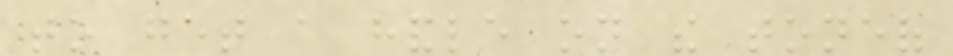to get a handle on the toneof
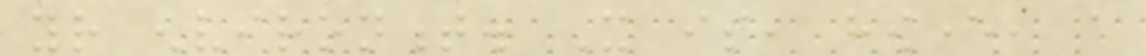your environment. It is, however, a
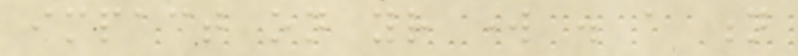impact on your work . a n
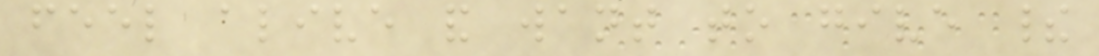feel alive and want to give their
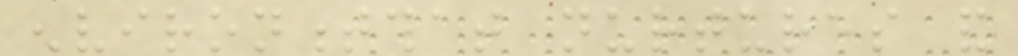environmentthat nurtures and
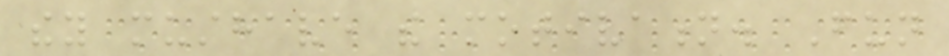they musthave the motivation. Fun
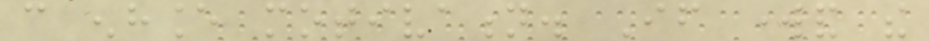can enhance motivation. If workand the
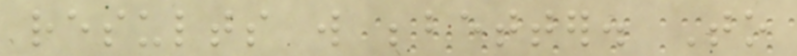results will bebetter. To
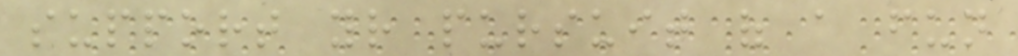support your pursuit of a fun
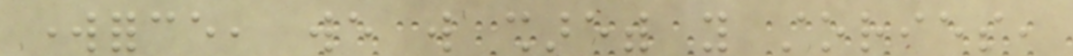workforce, we will sharewith you stories,
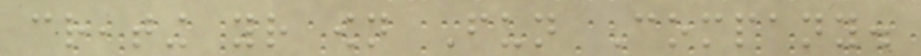creating your own Fun Company.
